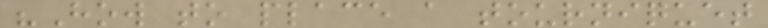"How to place a tourniquet
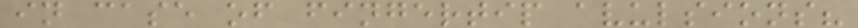in case of fingertip avulsions?
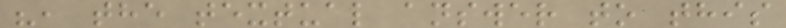", the textual answer to this
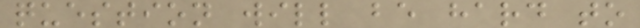question will be hard to
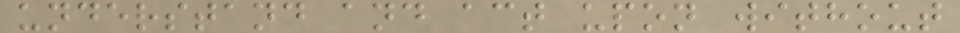understand and act upon without
